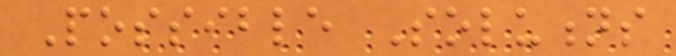Possible Solutions
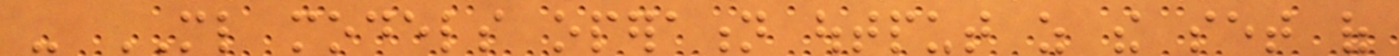- ML models operation output as the set of
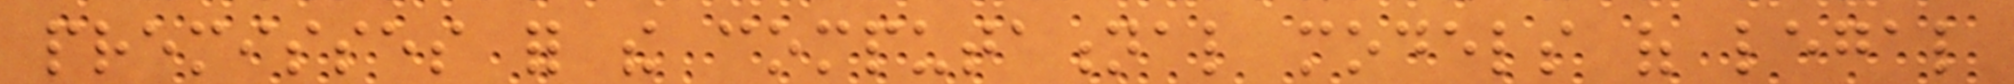premisses for the computational models of legal
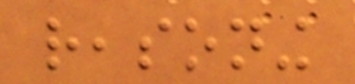reasoning
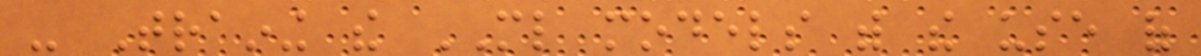- Training the ML models with the use of
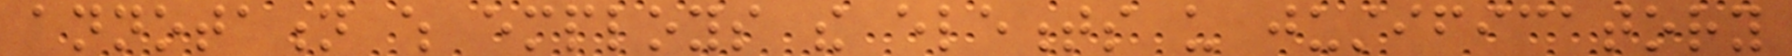annotation which employs the elements us justificatory
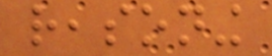reasoning
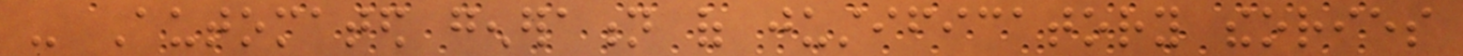- Automated generation of justificatory theories
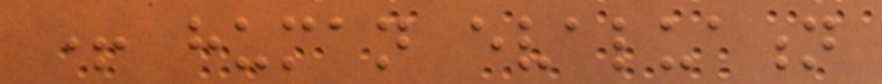+ human evaluation
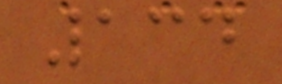134
